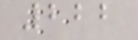222
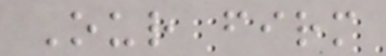Our firm
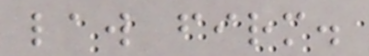law firm.
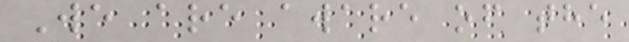We are aware of the
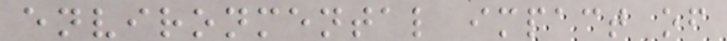environmental impact of
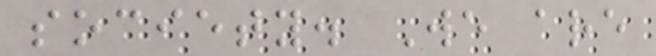society. We are
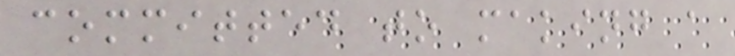committed to making a
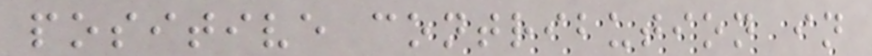positive contribution in
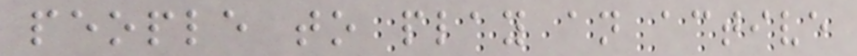people to play an active
